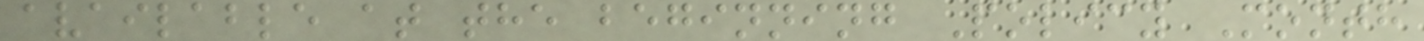available at the beginning Policy Month
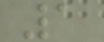1
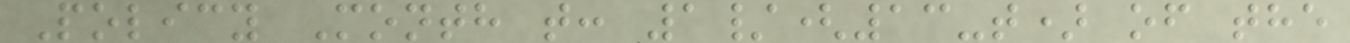Policy Month t: 1/(13-t) of the
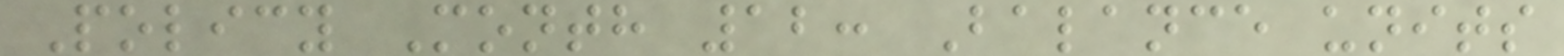Policy Month 12: Balance units
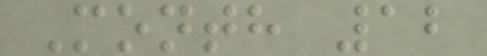Month 12
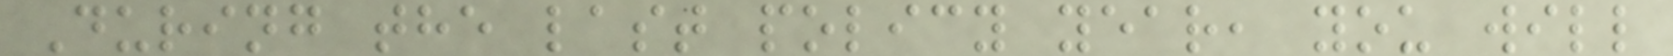During the last policy year, you will
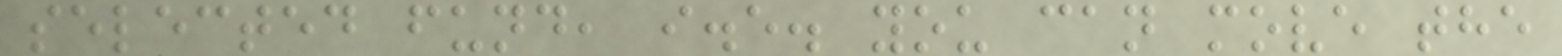selected fund, i.e. you can move the
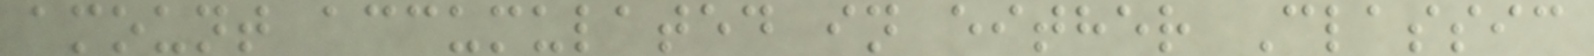amount accumulated in either Classic
